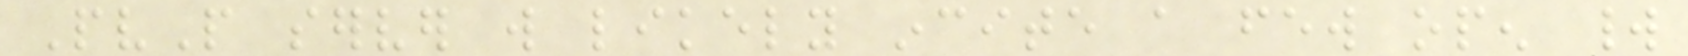PvP server will likely incite a few open world
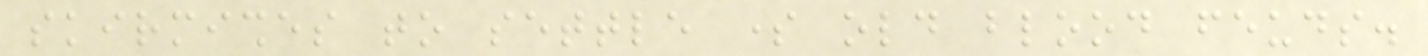skirmishes to settle some old blood feuds.
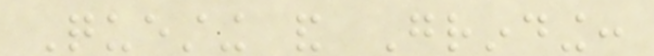Questing and Grinding:
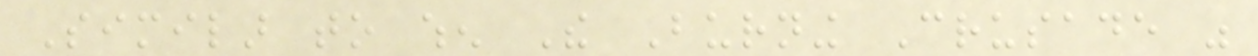Similar to when The Burning Crusade was
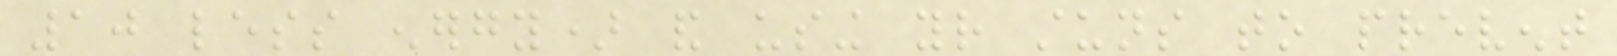10 less energy) and using your stuns to prevent
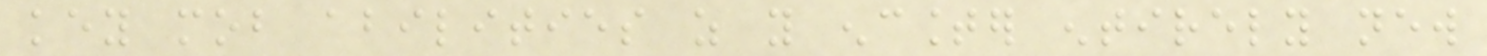key mob abilities as you encounter entirely new
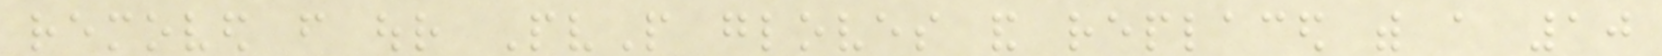removed from our PvP gloves and replaced with a 10
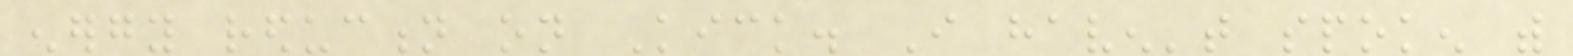energy reduction on Kick. I haven't spoken with
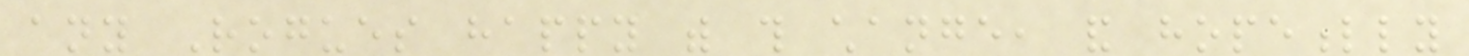any Rogues happy with this change, and hopefully
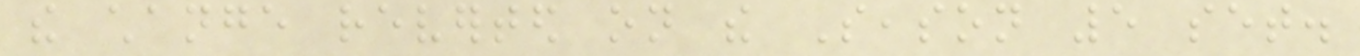the change reverted on the Season 5 set.
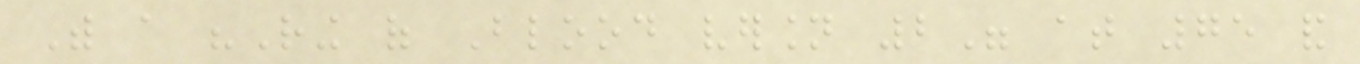With a "Ring of Blood version 2" at 75 and
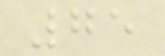75
